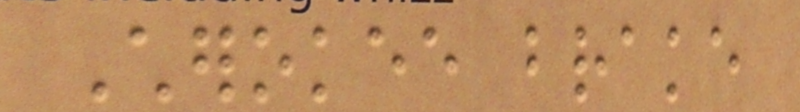Cherokee brake
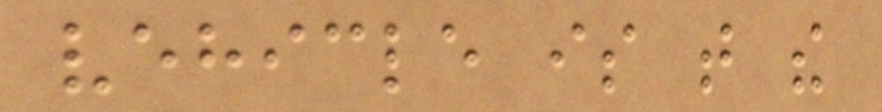vehicle is that the
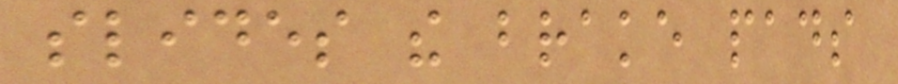slides the brake pads
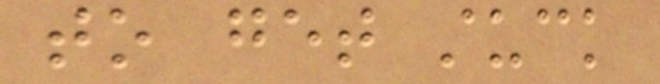to get stuck
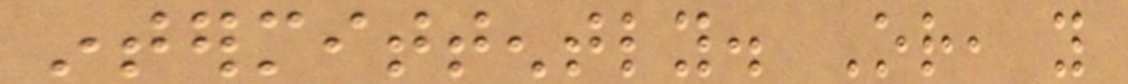intermittently. Or, you
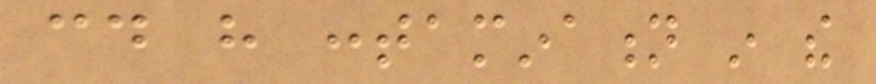could have contamination in the
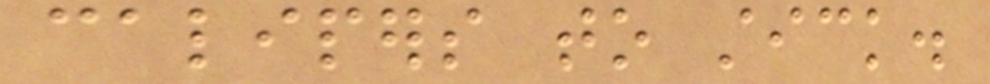calipers to stick.
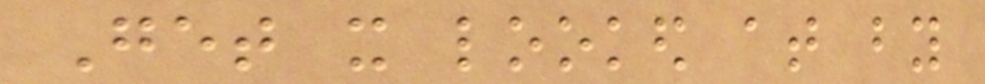Get it looked at by
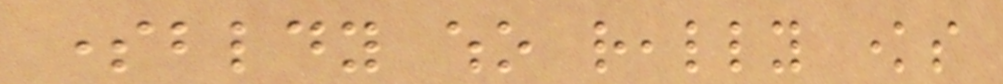somebldy who really knows
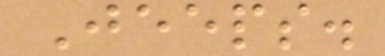Jeeps.
